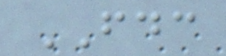FDC
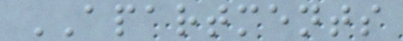APARTMENTS
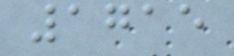1715
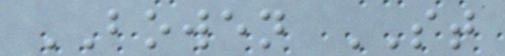BOWEN ST
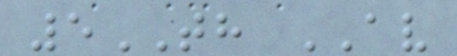5TH AV
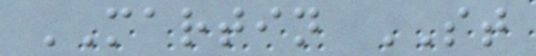MARTIN ST
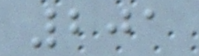201
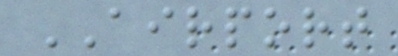AIRPORT
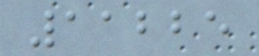11225
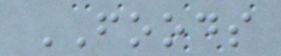FOODS
